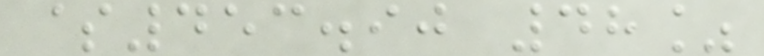$453.90 48%
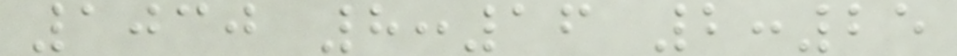1030 8:16 2:25
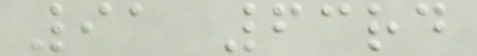91 63rd
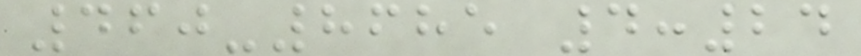460-8685 4:24
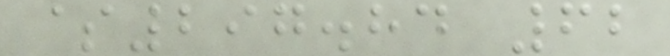$297.84 62
